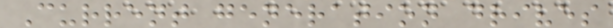Current generation drives
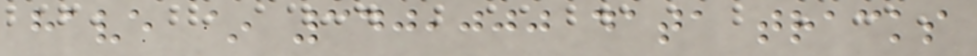have ~ 340,000 data tracks
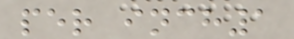per inch1
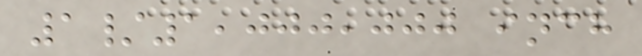1/1,000,000 inch
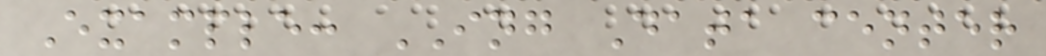Example: ING Data center
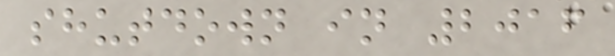shutdown in 2016
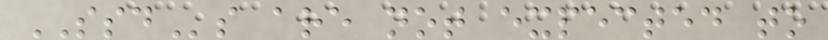SSDs are not expected to
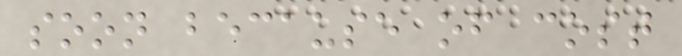soon because of cost
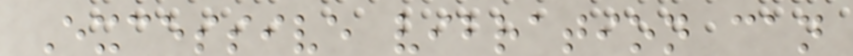Excessive vibration can
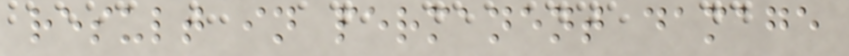result in permanent damage
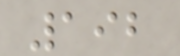192
